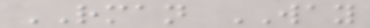RMAN WAY
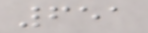651
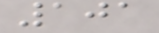101
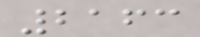2163
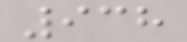938
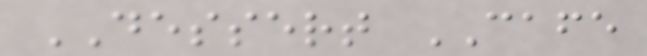DESSERT CAFE
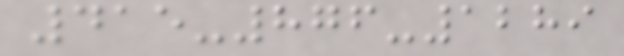415-876-1289
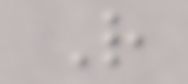R
